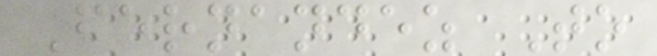Fernandez To
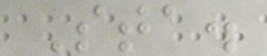Sta.
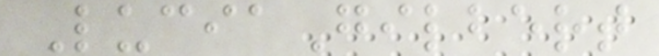LuciaGilbert
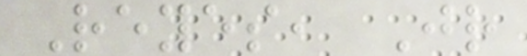Reyes, Jr
